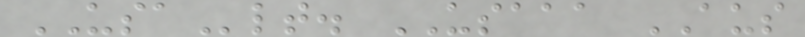USAlt. USAAA AUS
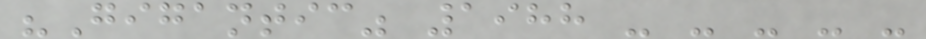"Gigantic" 1988 - - - - -
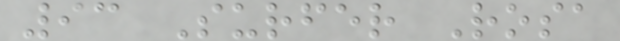93 Surfer Rosa
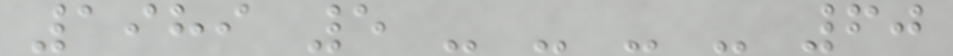1989 5 - - - - 60
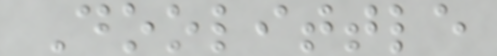Doolittle
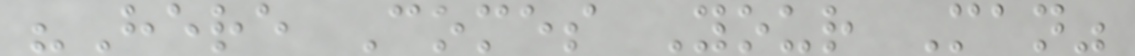"Here Comes Your Man"
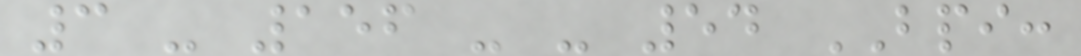3 - 156 - - 54 BPI:
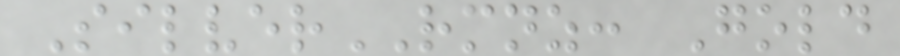SilverRMNZ: Gold
